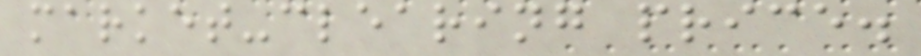market-clearing price.
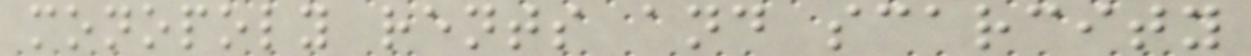monopoly rents and scarcity
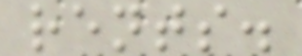rents.
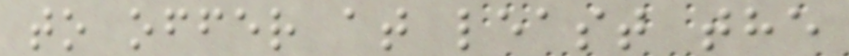to offer at least the
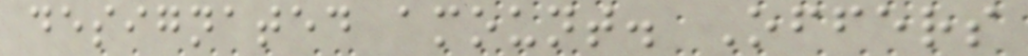designated amount. Offers
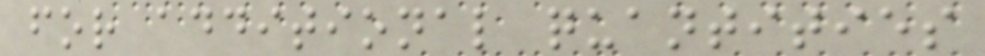for additional quantities
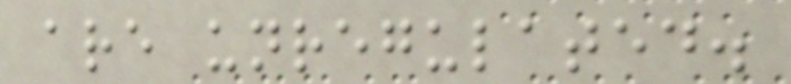are unregulated.
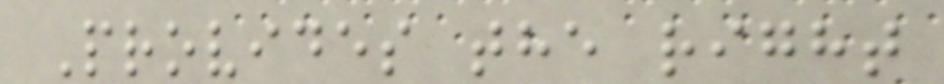Provides the right
